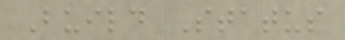Build Status
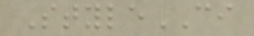StyleCI
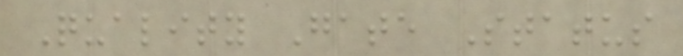Quality Gate Status
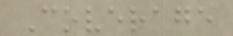Coverage
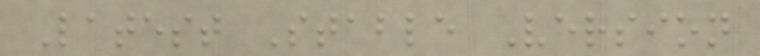Latest Stable Version
